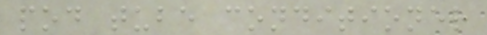pod tube conditioner
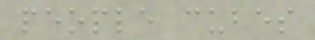people cubes
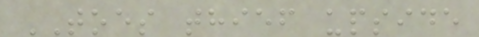TOES thief upside
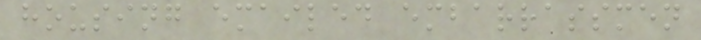housing emailed embarrassmen
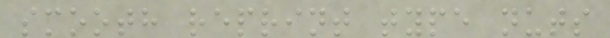smooth reprint type nuts
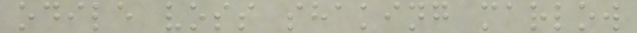odile voss shaking marlow
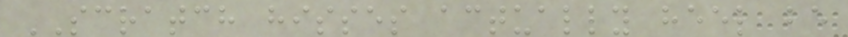SCRATCH hisses actually heel be
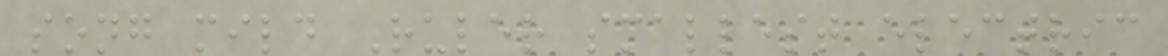song mild Ruler smallest electric
